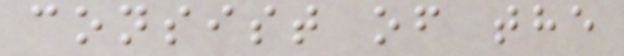consist of the
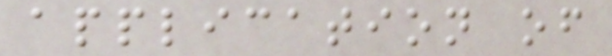application of
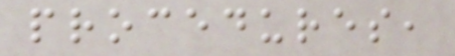procedures,
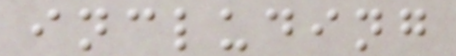including
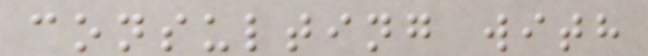consulting with
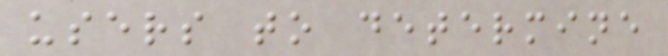users to determine
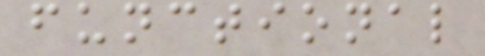functional
